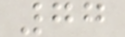77
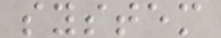system
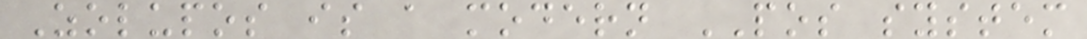Zolupos is a modern POS system
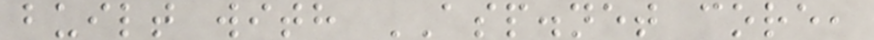built with ASP.net core,
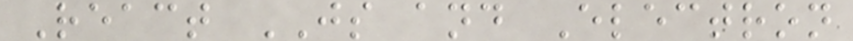React JS and Electron
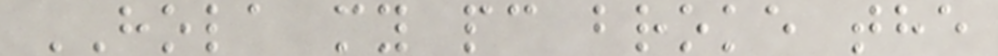HOLA my pc broke the
